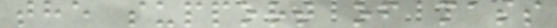the support of mass
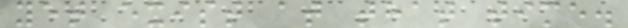yet exist at that time.
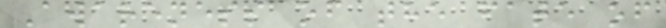Awareness of the fate of
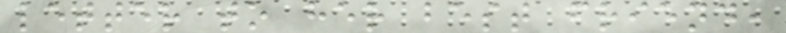letter to her best friend,
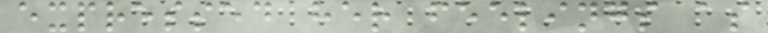expressed her feelings as
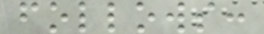follows:
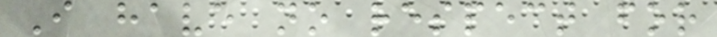I have no respect for
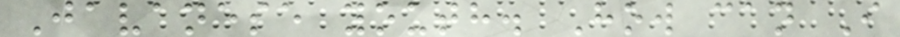Javanese youth. How can I
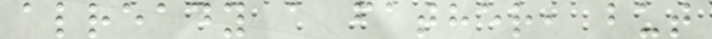already a father, but
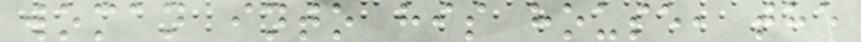woman into his house, the
